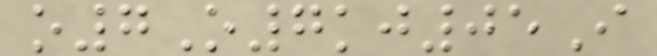o7O7kj05I
